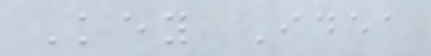Key Idea
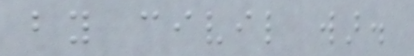by civil war.
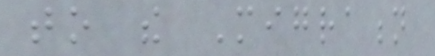to the Migration
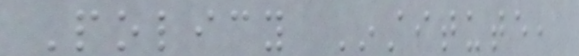Policy Institute,
